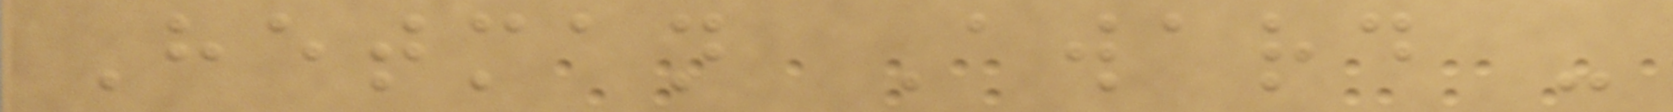Hetman Award -
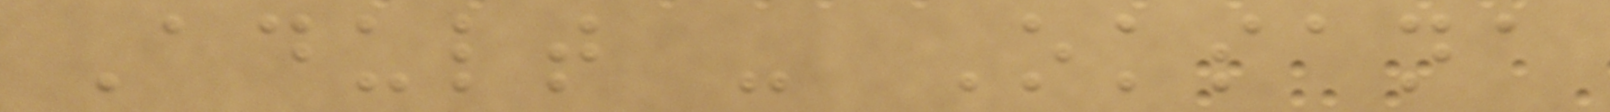Adult - Oksana
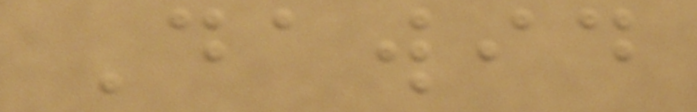Dawid
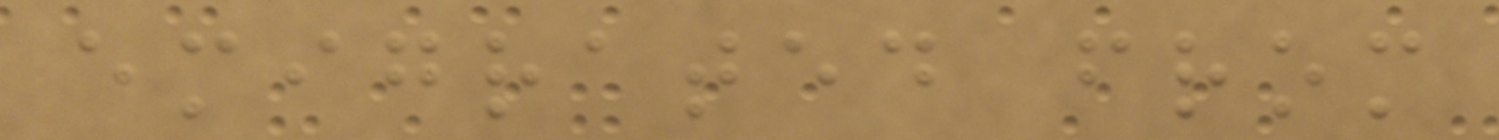emigrated from
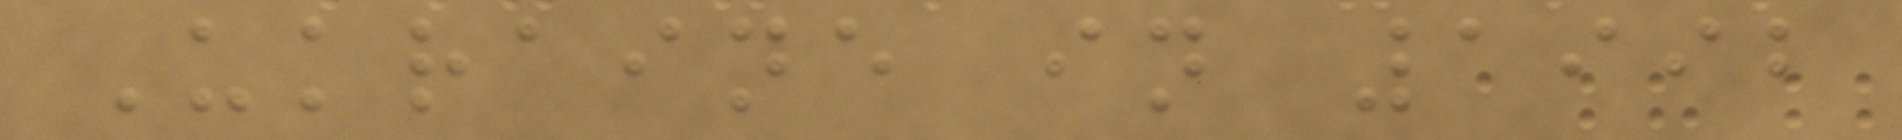Ukraine in 1992
